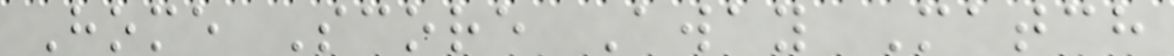Home Score Away Match
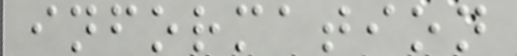information
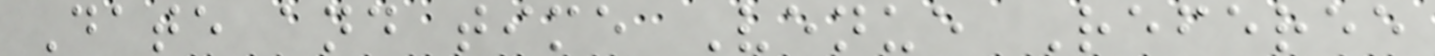Date and time Venue Referee
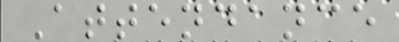Attendance
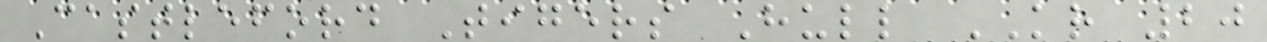Castleford Tigers Hull KR 20
